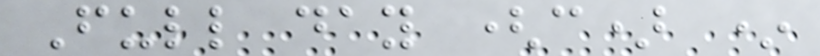Full day (c) *
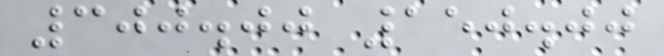300.00 150.00
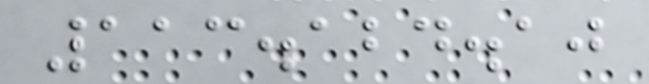113.124.10
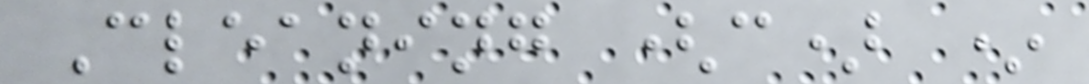Cleaning (c) *
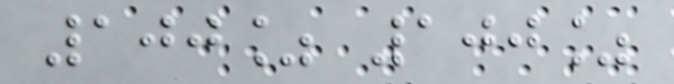100% 100%
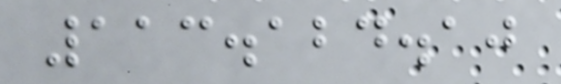113.124.10
